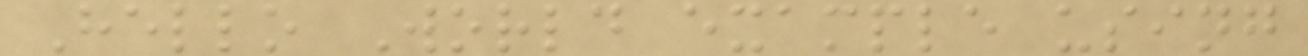Hello World example using
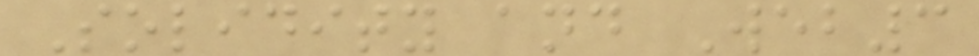Solidity and Web3
